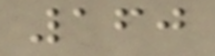160
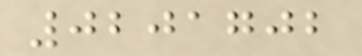0201702
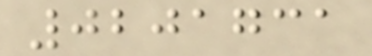0201731
